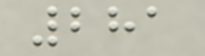281
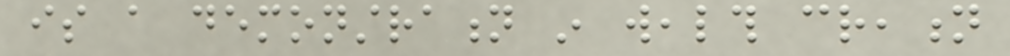is a demonstration in wealth creation
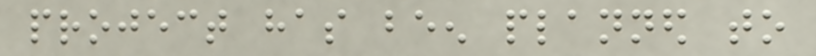project has been planned to
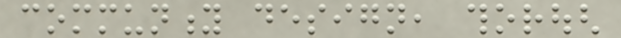community design, thorough
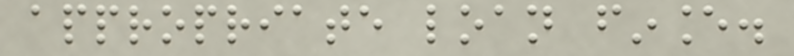appropriate loan finance.
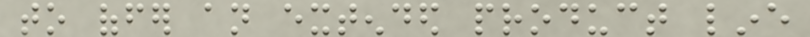to offer an extended product line
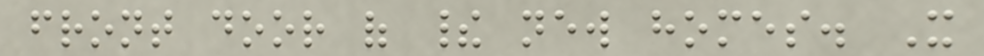front door of their new homes. It
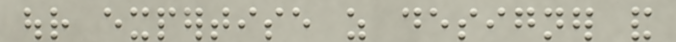our expertise as designer and
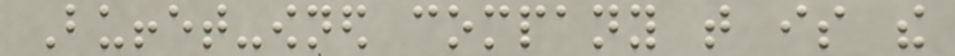Buffet-owned company that is the
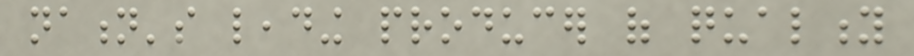nation's leading producer of quality
